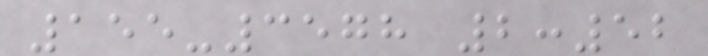155-3578 2:52
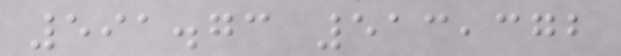591.73 513,372
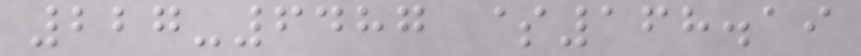227-6487 $168.19
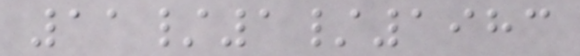11/1/1983
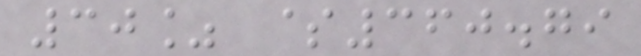30% $360.79
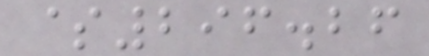$296.26
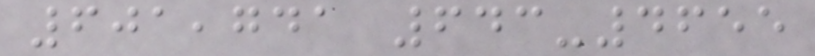601,741 643-4655
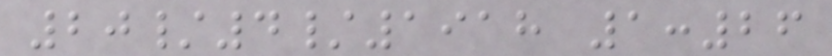20/4/1918 1:26
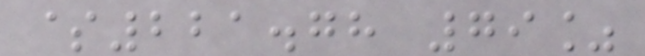$221.78 79%
